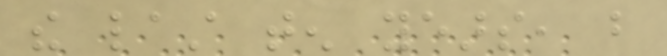the last ten years, but
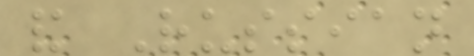and Russian
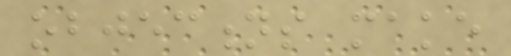objections make
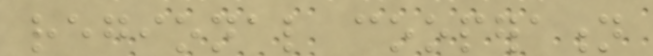regional cooperation
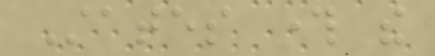States through the
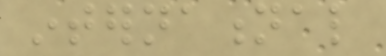international
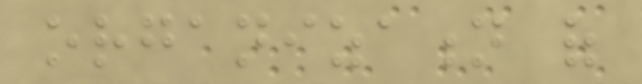organization of
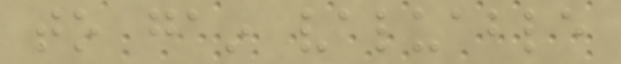to gain valuable
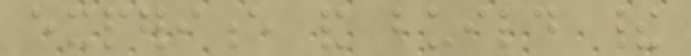experience and build their
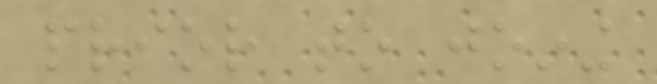prior to joining
